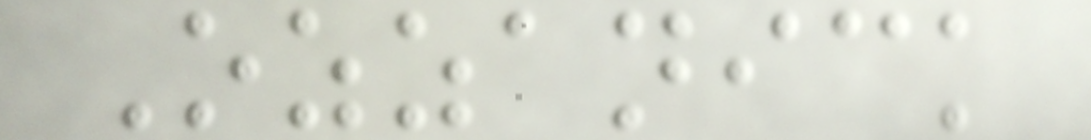Ozzanick
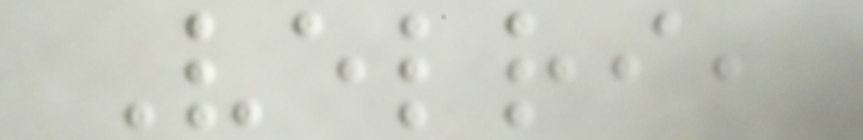Velri,
